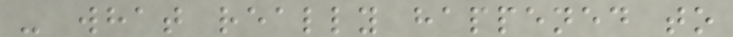- what really happened to
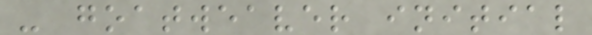- goatweaver initial
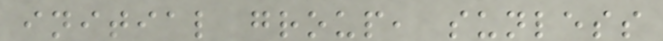initial group, sunless
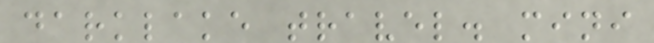darklake travel. mini
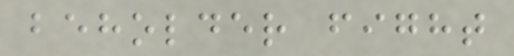beholder fight
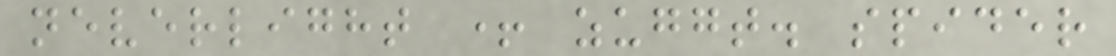neverlight + zuggt. spider
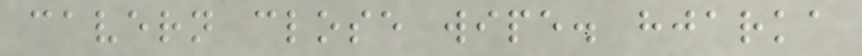cavern close wipe. hjarka
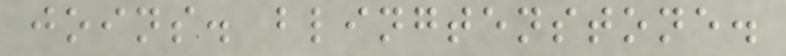joins. blingtenstone.
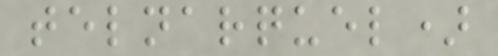telnarquel)
